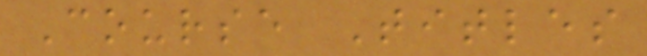Course Titles
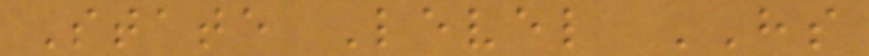State Level HS
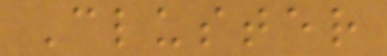Cluster
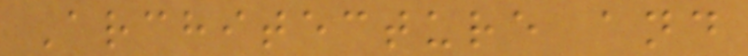Architecture and
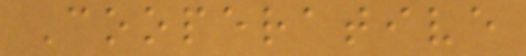Cooperative
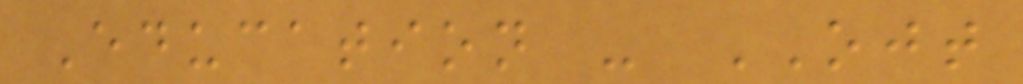Education - OJT
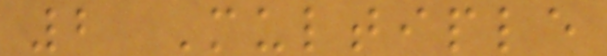2 Multiple
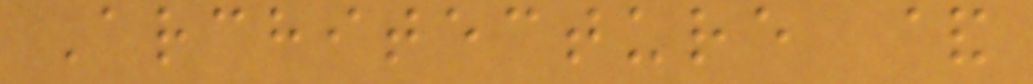Architecture &
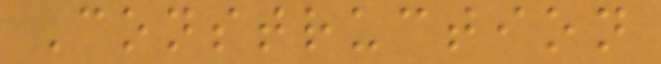Construction
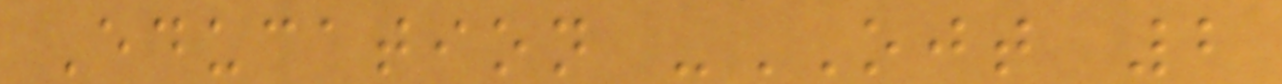Education -OJT 2
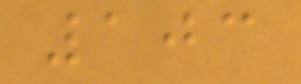103
